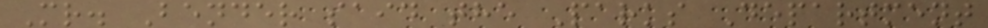Mr. Bender said the Parks Department
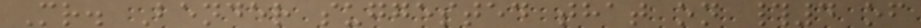Mr. Bender suggested that on #4 of
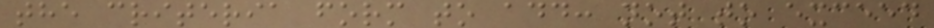the criteria form to add: not to exceed
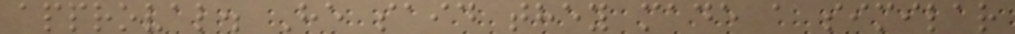approval. He said they made a similar
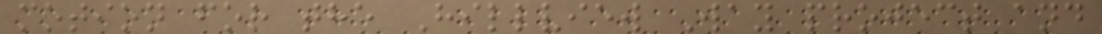motion for the Hillview Way project and
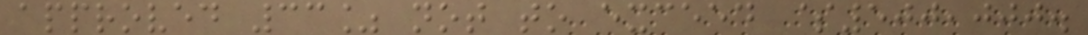approved 33% not to exceed $500,000.
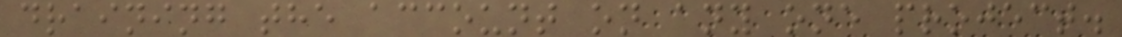draining the account on any one project.
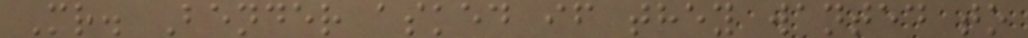Mr. Bender asked if they wanted to
